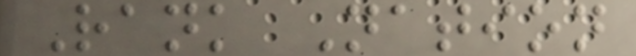Rank Nation
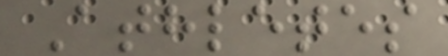Athletes
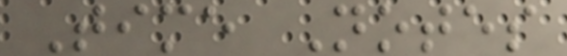Time Notes
